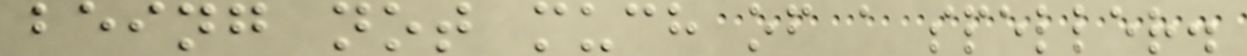being not much of a speller.
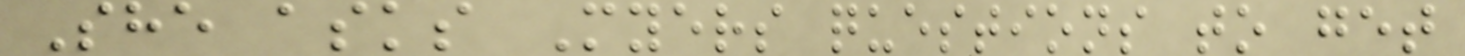She asks Myers questions to get
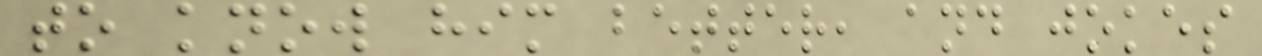to know him better, and jokes
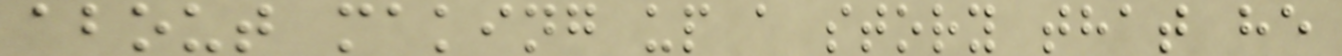about making up a story that he
